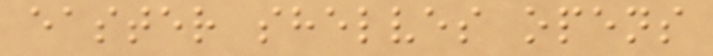easter shelves opens
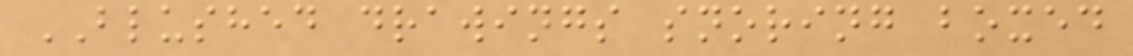BLUSHED drawings snoring boxed
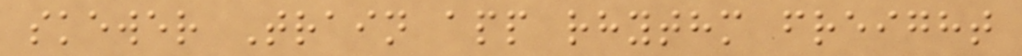skewer Train app rhythm freight
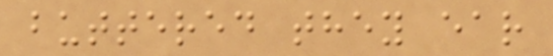buttered they ear
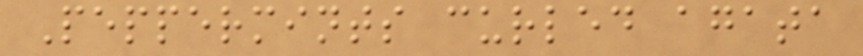Peppermints curled agata
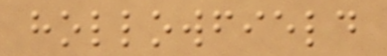hollowfield
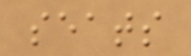seats
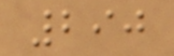290
